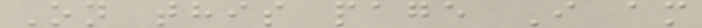On this page I am
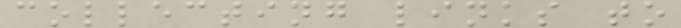collecting links to
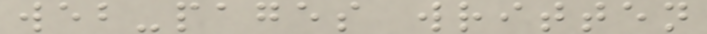web-pages written
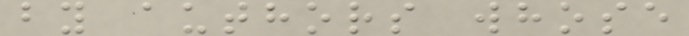by authors whose
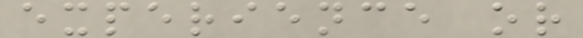experience or
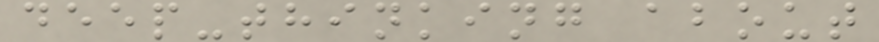deep-thinking about
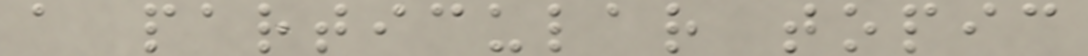a particular topic
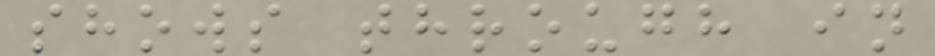shows through in
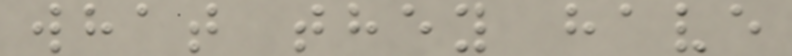what they have
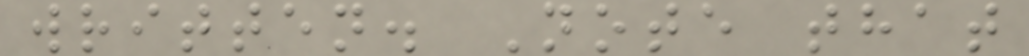written. Note that
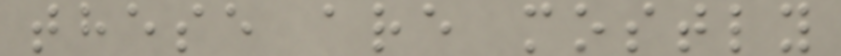these are mostly
